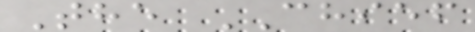The CHIEF
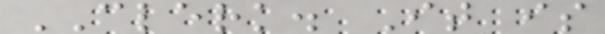CLERK. It is
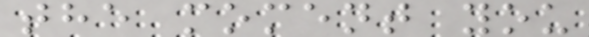the moment you
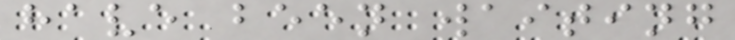have been waiting
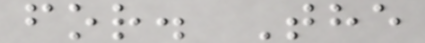for. The
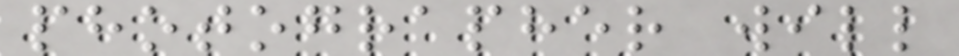photographer will
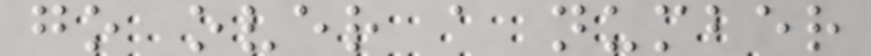go over a number
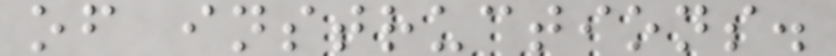of instructions.
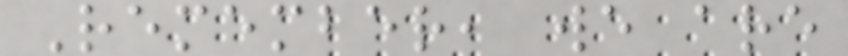Remember, we are
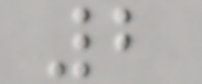2
